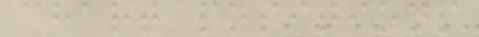chart positions
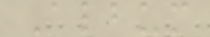Album
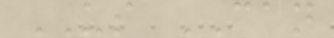US CAN
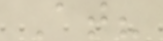At?
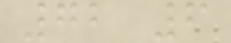72 6
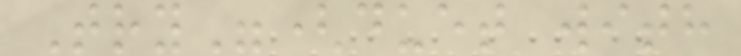Try"(duet with
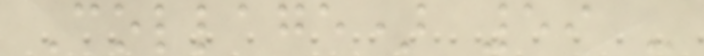Collage) 59 -
